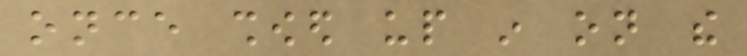once showed up in on the
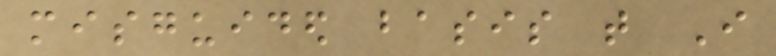misguided basis that I
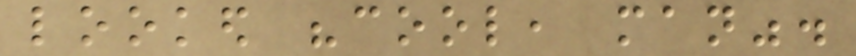looked "cool, man".
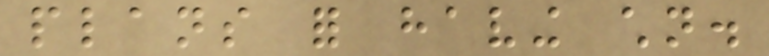plans for having children.
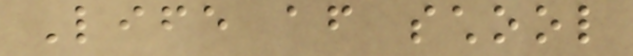Life after school
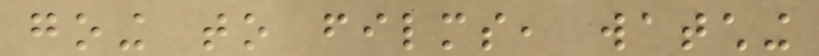going to films, watching
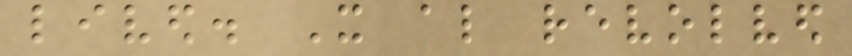lived. It also revolved
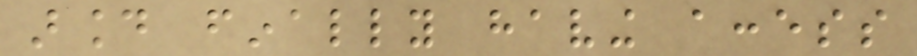around finally having access
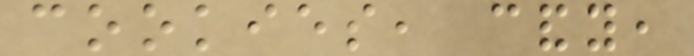cookies, candy,
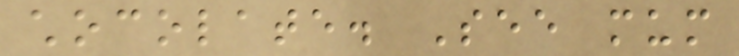chocolate. See mum
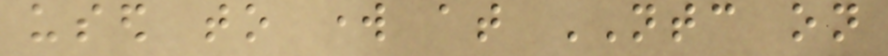used to work at NTC on
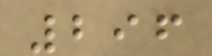296
